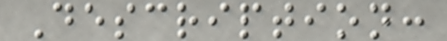Description:
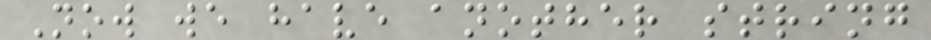Now we have another string
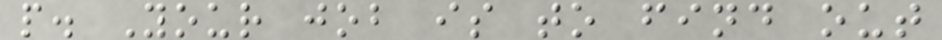p. Your job is to find out
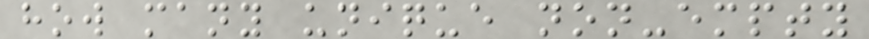how many unique non-empty
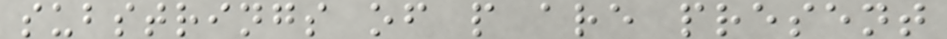substrings of p are present
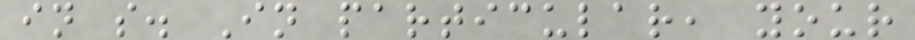in s. In particular, your
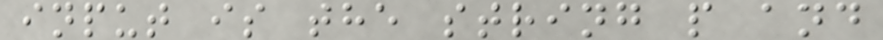input is the string p and
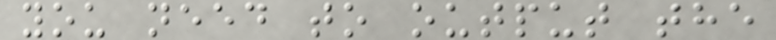you need to output the
